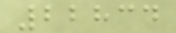22834
